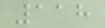118
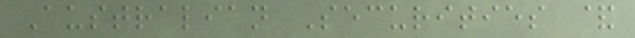Australian Securities &
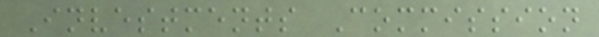Investments Commission
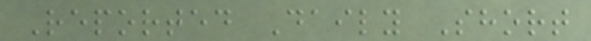Reported Daily Short
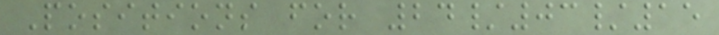Positions for 24/03/15
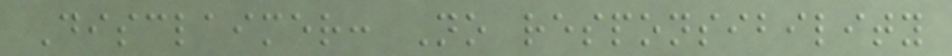Disclaimer: No responsibility
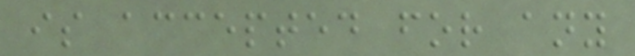is accepted for any
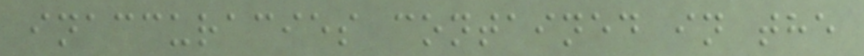inaccuracies contained in the
